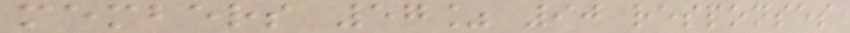members 57% 90 responses
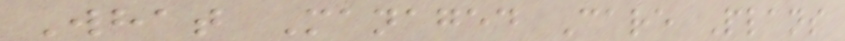What Managed Care Plans
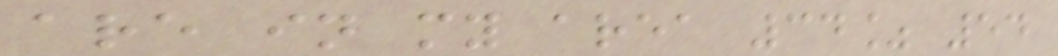are in my area 34% 54
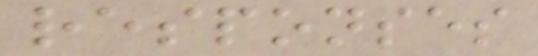responses
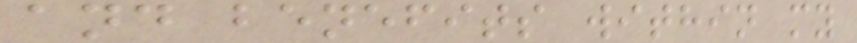and benefits within my
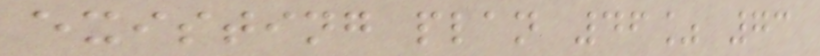existing plan 46% 73
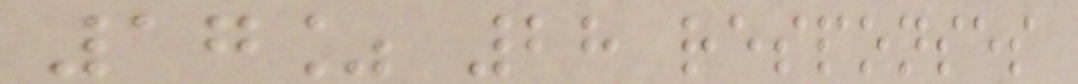17% 28 responses
